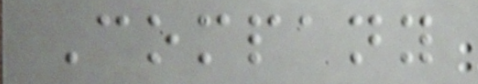Company
